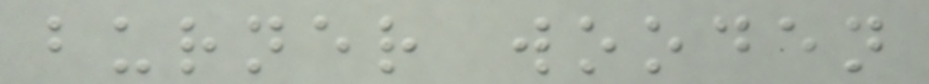burner wooden
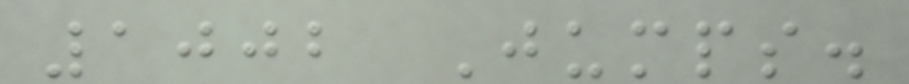1002 Jumps.
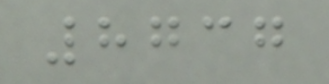8737
